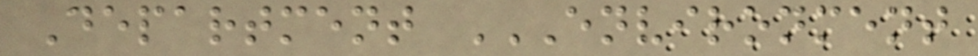Department ENVIRONMENT
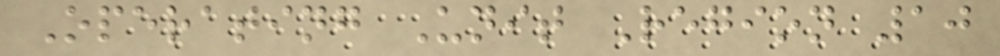Operating Unit Region 10
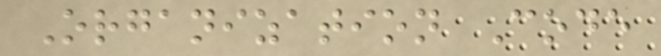Organization Code
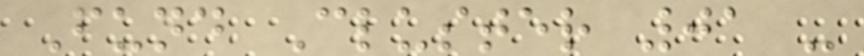Fund Cluster 01 -
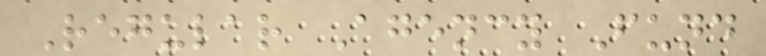Regular Agency Fund
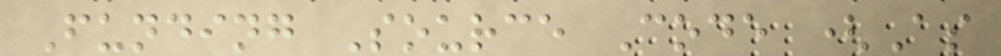Funding Source Code (As
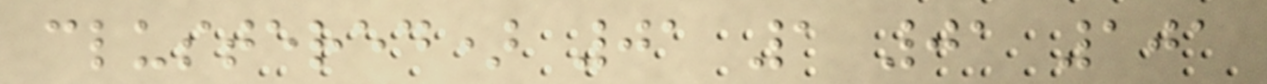clustered) 01 1 01 101
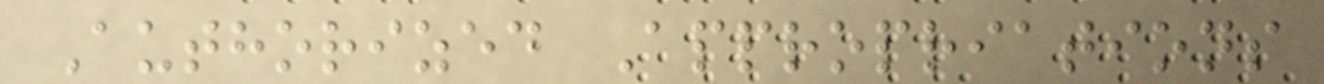Authorized Appropriations
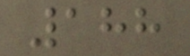188
